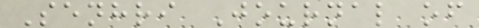Senhri Journal of
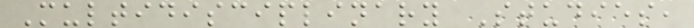Multidisciplinary Studies,
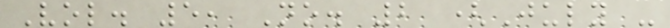Vol. 5, No. 2 (July -
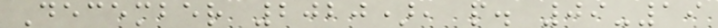December 2020), p. 09-19
